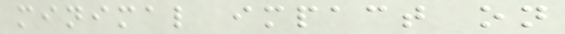minimal impact on
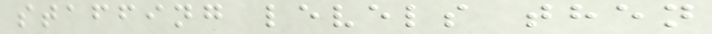staffing levels then
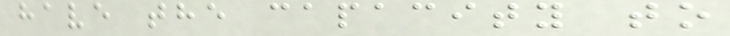have the capacity to
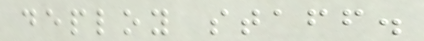deploy staff.
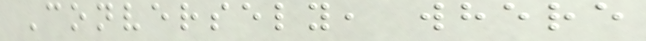Conversely, where
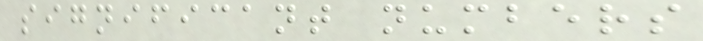significant numbers
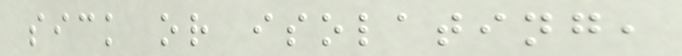sick or isolating,
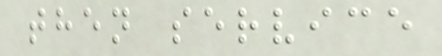then service
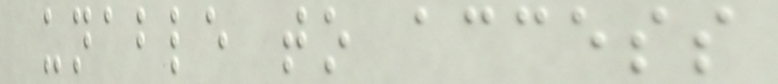unable to access
